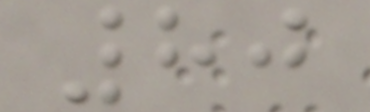80
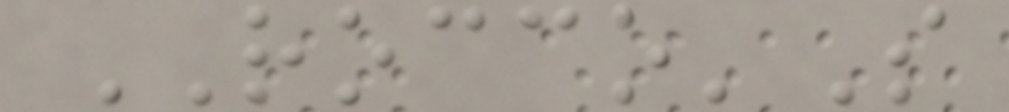ROCCO'S
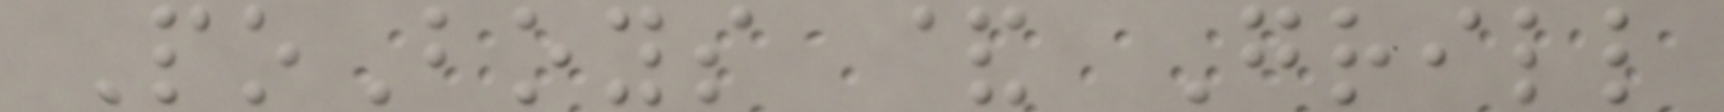PoBoys & Grill
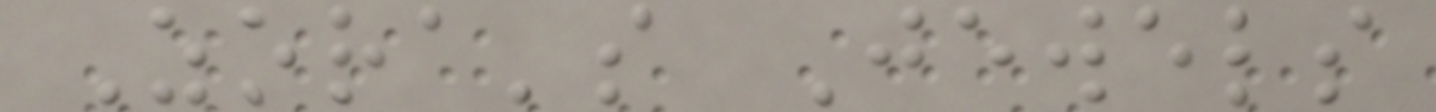Zora's Jewels
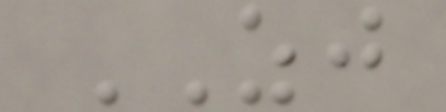ZJ
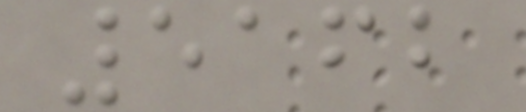5162
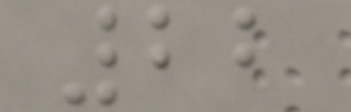22
